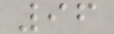96
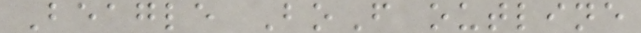Beagle BoF outline
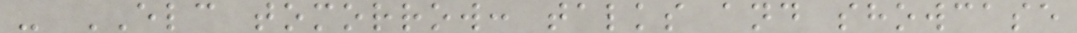- ELC tomorrow: talks and showcase
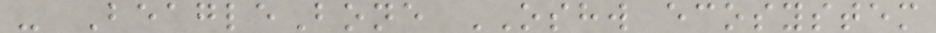- BeagleBone OSHW ecosystem
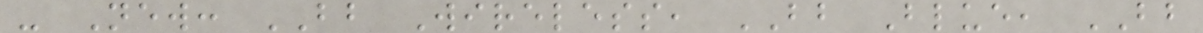- New: BB Wireless, BB Blue, BB
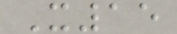X15
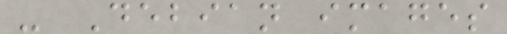- Debian images
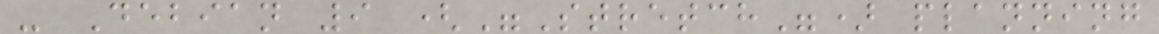- Debian 9 ("Stretch") planning
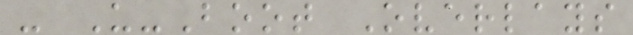- U-Boot Overlays
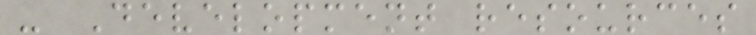- Development resources
